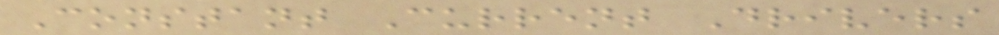Constant Current Drivers
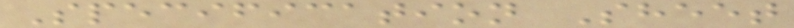Specification Sheet
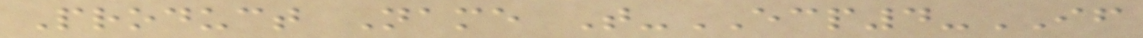Product Name T-ECP4-IF
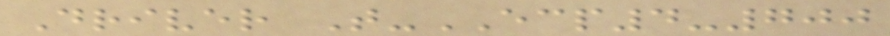Driver T-ECP4-700
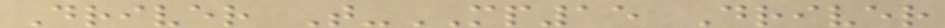Driver T-MP15 Driver
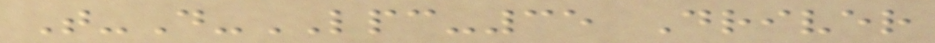T-D-LPC-35 Driver
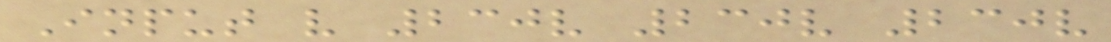Input v 230v 230v 230v
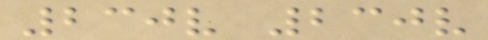230v 230v
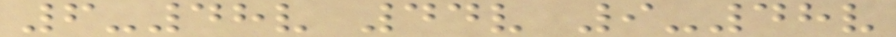6-48v 44v 9-48v
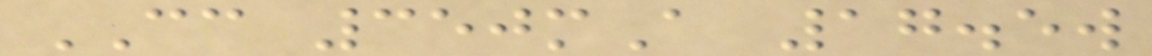CC 350mA 17.5w
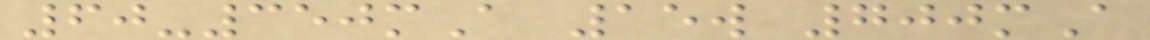60-350mA 15w 700mA
